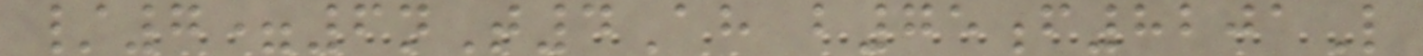/7=6nT4Ah b75f8201L
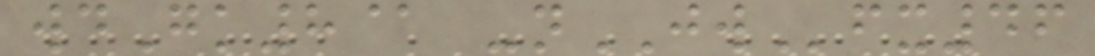wdGk8@ -nJWfx46
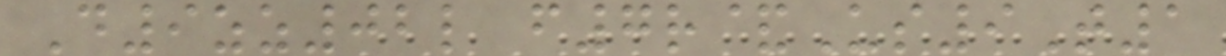D9zz02l f7r&Us9T1
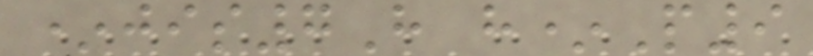*jis7H h*P9
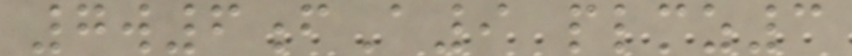7w6fA9 plmz3
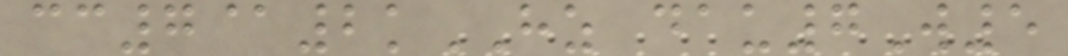cc7@2kHZ dau7W5
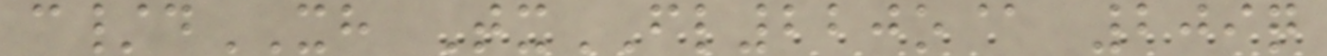c/dXH TxFL220o@ 209q
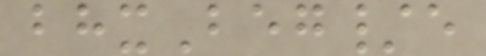bhxBeg/e
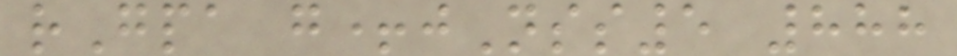rGpa g+jNss5 888
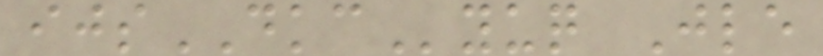ijsDKCyuq Jle
